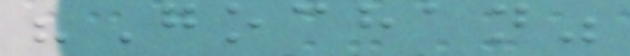"Gochan"
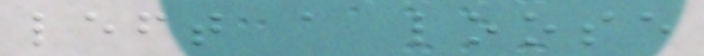left a loose
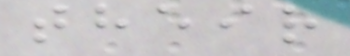their
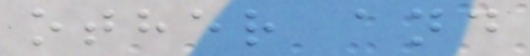other and
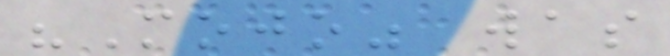"Mojo" was
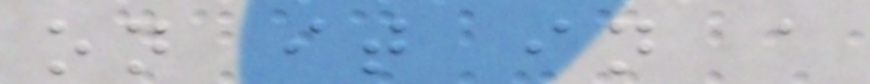on it in a
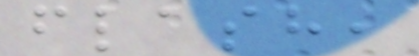flash,
